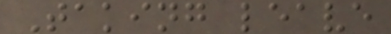Taking leave
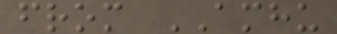from AMHU
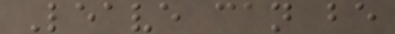Leave can be
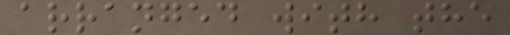arranged with the
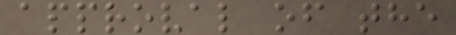approval of the
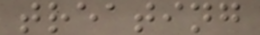treating
